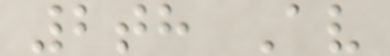2th Av
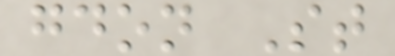gdon St
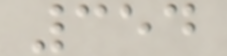354
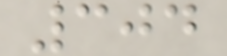304
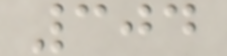304
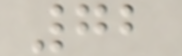72
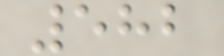582
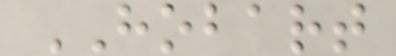HOBART
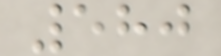580
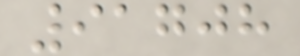91708
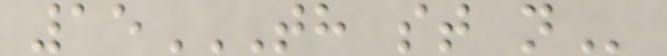15TH ST N
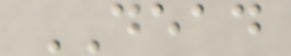DEAD
